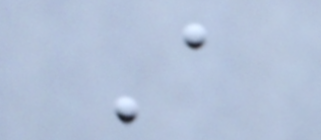A
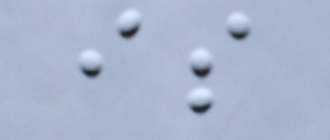is
